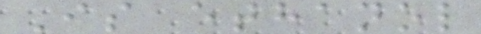Is ethanol
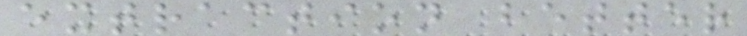extraction better
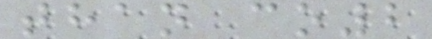than co2
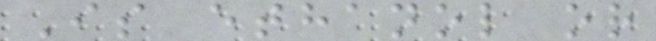Is ethanol or
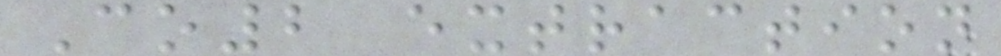Co2 extraction
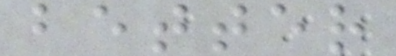better
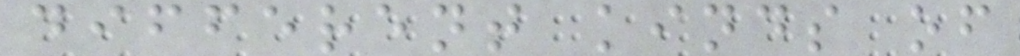different kinds of
